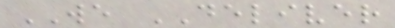WE DELIVER
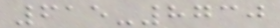615-8730
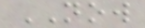NOW
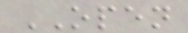OPEN
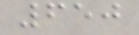650
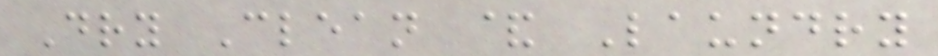Dry Clean & Laundry
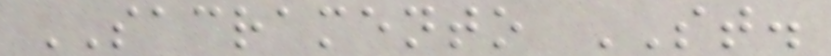SACRAMENTO ST.
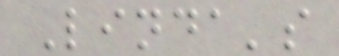Linda's
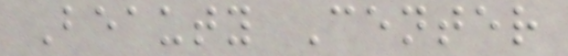Beauty Center
